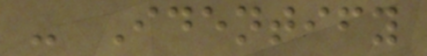- Identify
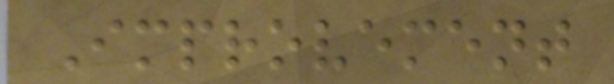Improvement
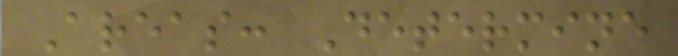Areas: Determine
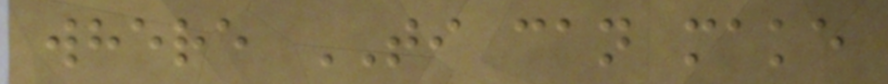where TI can make
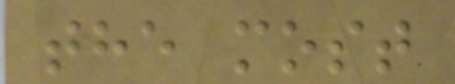the most
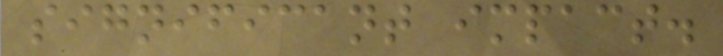significant impact.
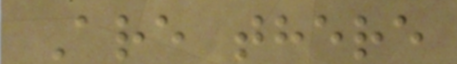Are there
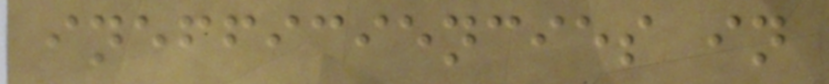inefficiencies in
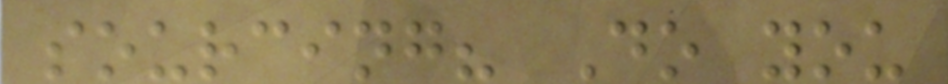sourcing? Do you
